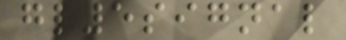gl5signal
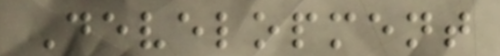Development
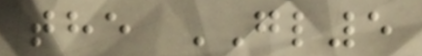the GL5
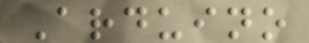Arduino
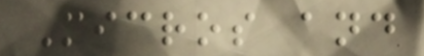Micros and
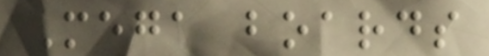Mega boards
